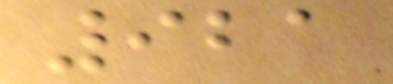921
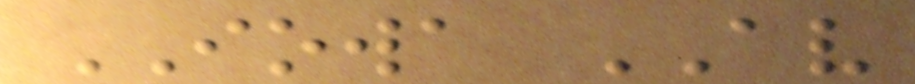IOWA AV
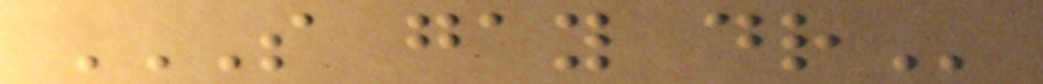S GAY DR
